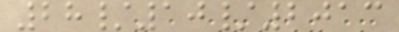28/10/2013
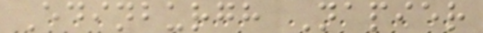Edinburgh Napier
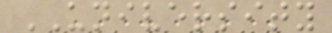UNIVERSITY
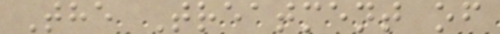The Treatment of
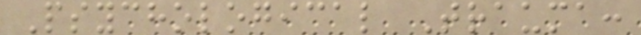Psychological Trauma:
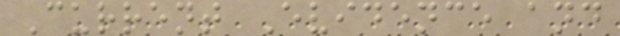Current Evidence and
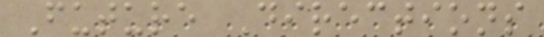Future Directions
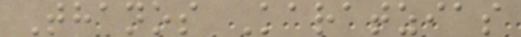Thanos Karatzias
